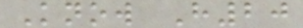Know H20
